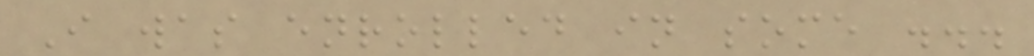I was enrolled in some ...
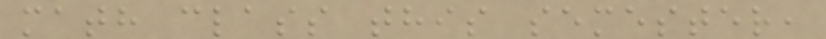math class this semester,
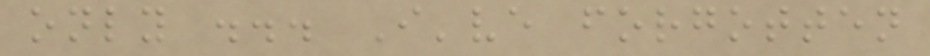only ... I've forgotten
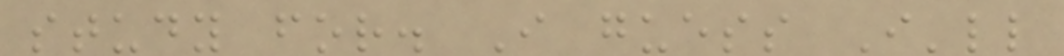study for. I guess I'll
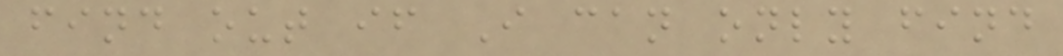find out if I can only find
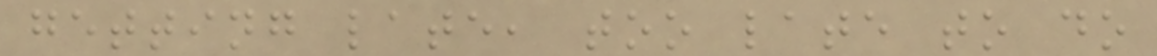getting late, too late to do
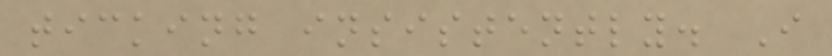ticking insistently. I
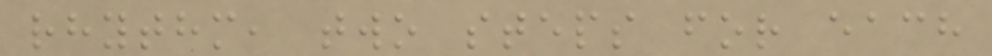rhythm, two steps for each
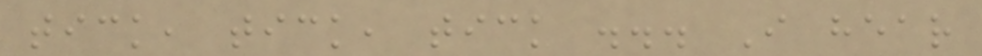tick, tick, tick ... I hear
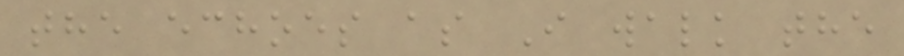the echoes as I walk the
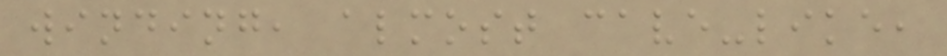winding, almost cave-like,
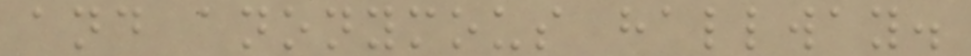and anonymous hallway.
